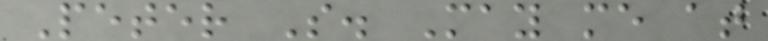Peter S. May me at
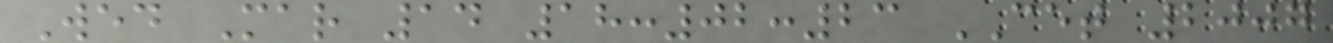Wed Mar 14 18:02:23 CET 2007
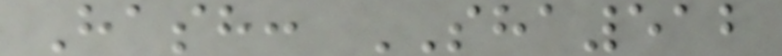Hash: SHA512
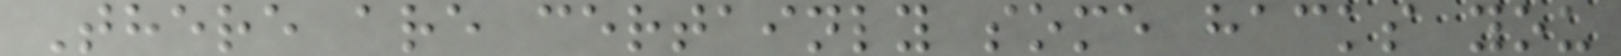There are certainly some hacks you
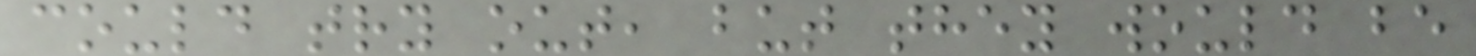could try out, but they would be
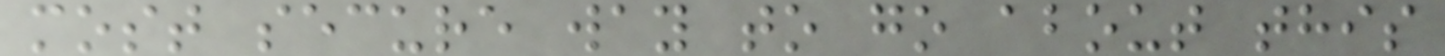most secure way to go about this
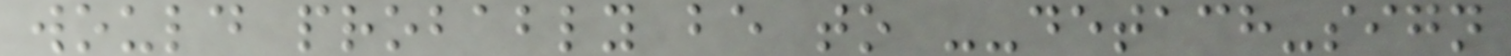would probably be to --detach-sign
